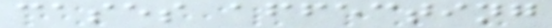cases affecting
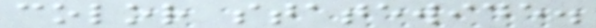color statewide.
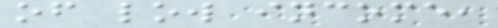of low income,
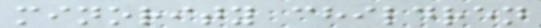minority children
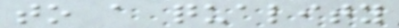to a quality
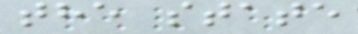the state
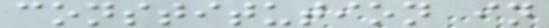constitution in
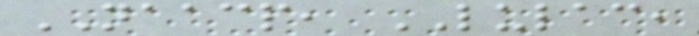NAACP, LULAC,
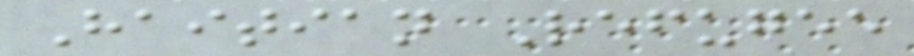Haitian Refugee
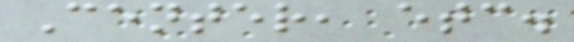Center, etc.
